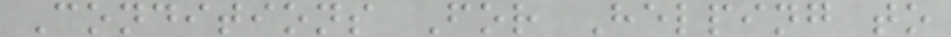Conditions For Helping to
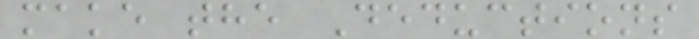make the Deductions
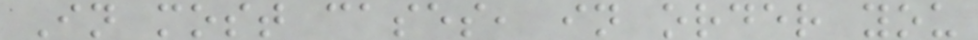In most cases, in order you
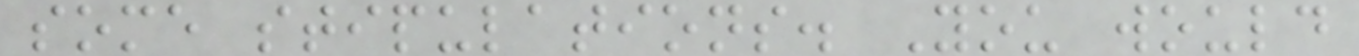some stipulations. You would
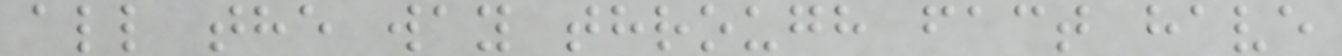all the way through fact have
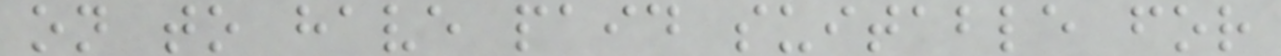on to have paid suitable for
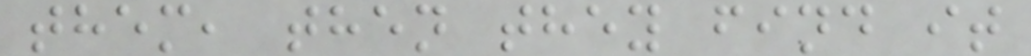them, then they find it
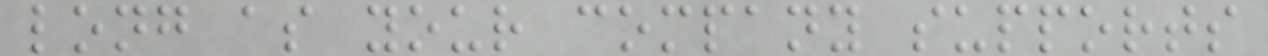long as your company supports
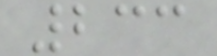233
